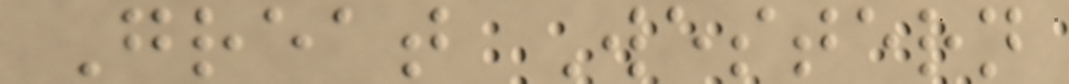Great Western
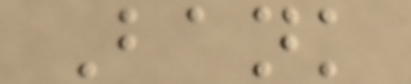Bank
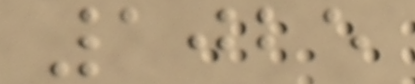1025
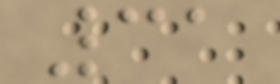31
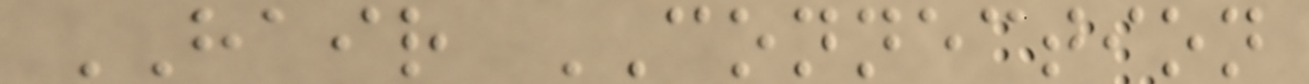HAIR CONNECTION
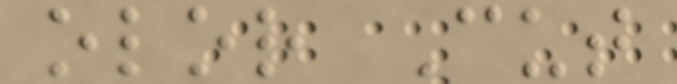olor Cut
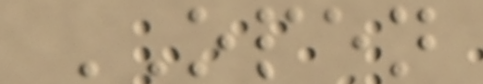OPEN
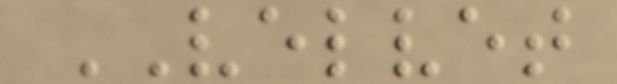VELVET
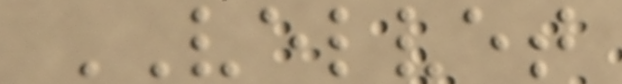VELVET
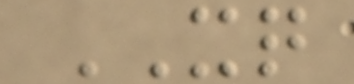XQ
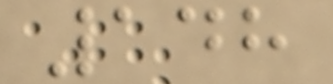148
